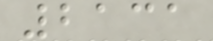2131
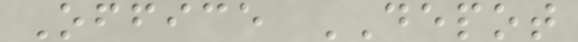Office DEPOT
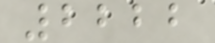2222
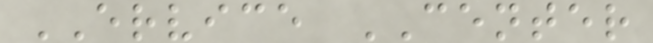ERVICE CENTER
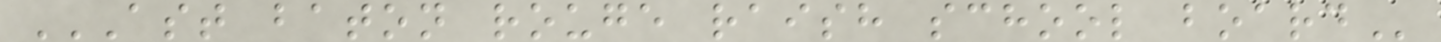AST BATON ROUGE RAISH SCHOOL BOARD
